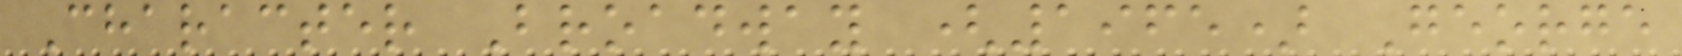Character Broadway (1965) George
